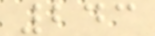243
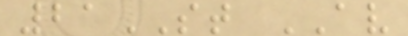21ST AV
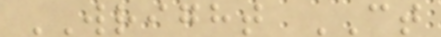WRIGHT CT
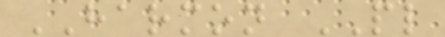HARMON PL
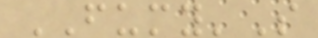FUMY'S
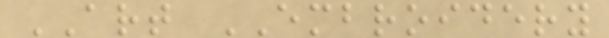ART EMBROIDERY
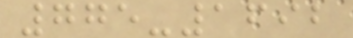775-1692
